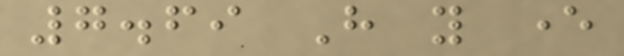7.69 Have you ever
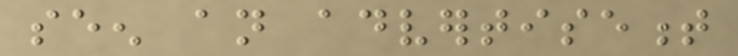seen an advertisement
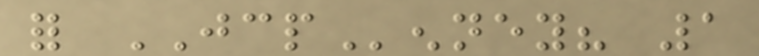for JCPenney? 1
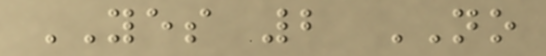YES 2 NO
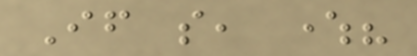If so, where?
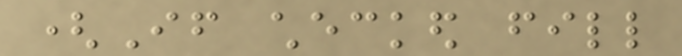(If checked fill
